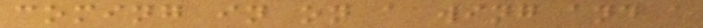coming in on a wing and a
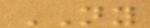NY
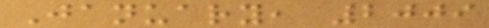January, 2009
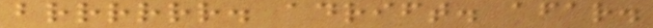brrrrrr. adrift. afar.
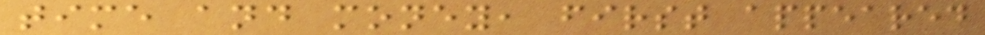time and money, first appeared
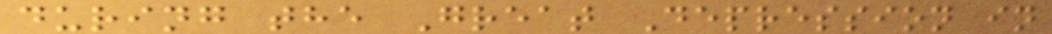during the Great Depression in
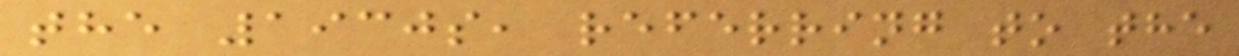the 1930s, referring to the
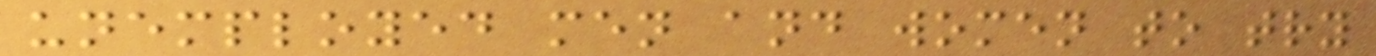unemployed men and women to try
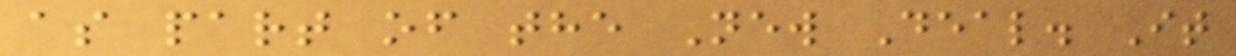as part of the New Deal. It
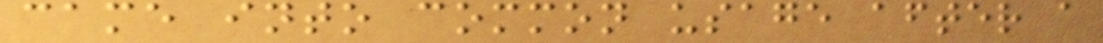came into common usage after a
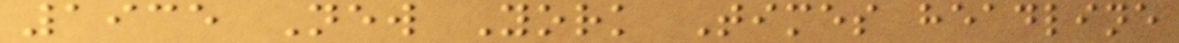1935 New York Times headline
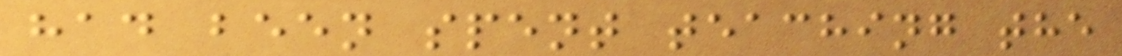had been spent teaching the
